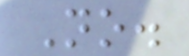No.
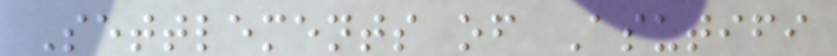Settlements of Asutifi
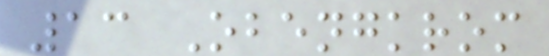13 Obengkrom
